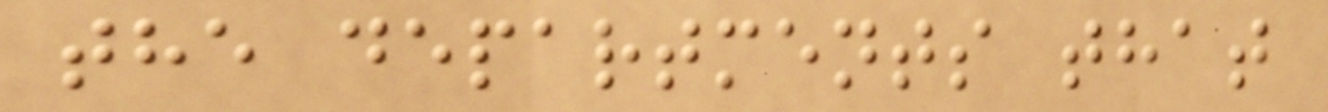the departments that
